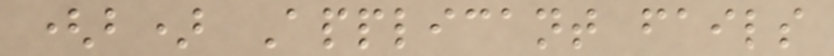(b) Applicant fails
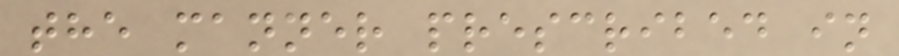the manner prescribed in
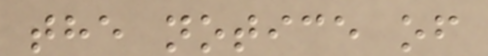the notice of
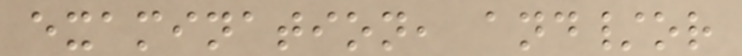examination, and/or
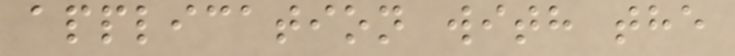application with the
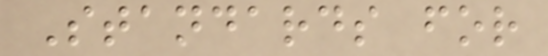Standards for
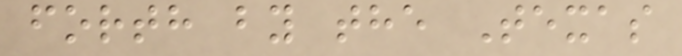forth by the Texas
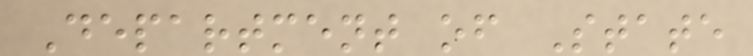Department of State
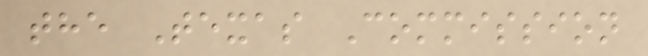the Texas Commission
